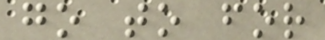go to for
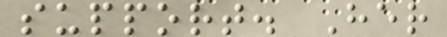support. Her
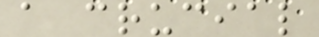a crucial
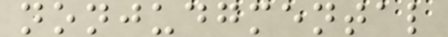nonjudgmental
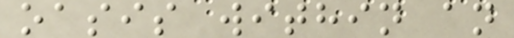oasis within an
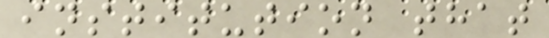institution that
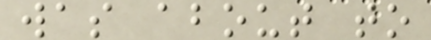was about to
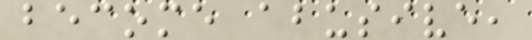become abusive,
